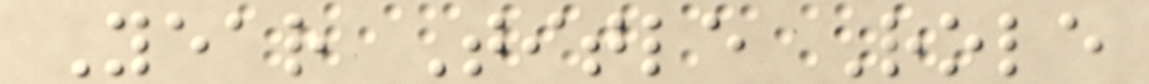Year Title Role
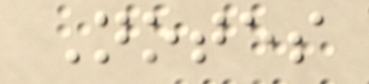Notes
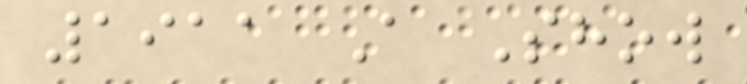1911 A Show
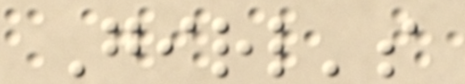Girl's
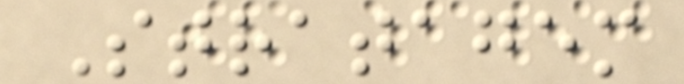Stratagem
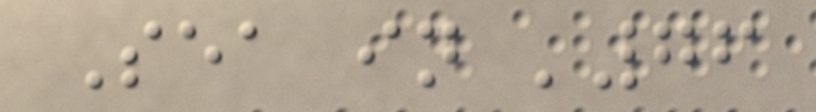Sea in '76
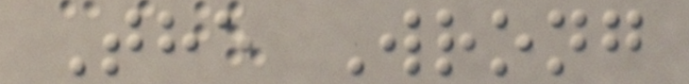The Wrong
